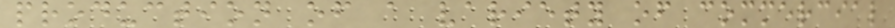production of a variety of commercial
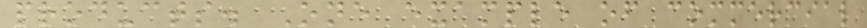products. One example of commercial
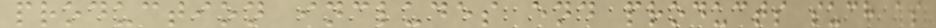production includes end products such as
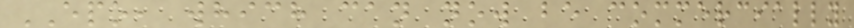EPO, which can now be commercially
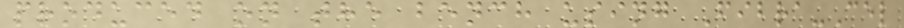produced on the bench using Fibra-Cel
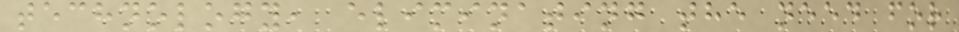technology, eliminating the need for
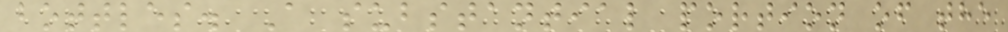bottles. A substantial portion of the
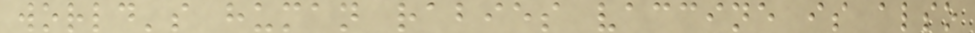world's human rabies vaccine is also
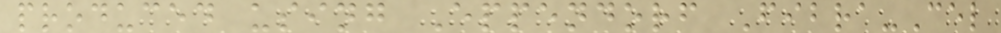produced using Eppendorf Fibra-Cel
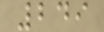249
